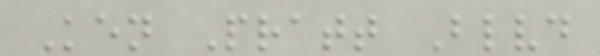Ken Pratt Blvd
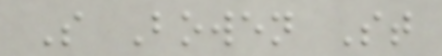S Bowen St
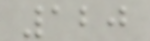120
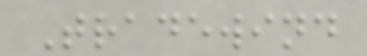Tradewind
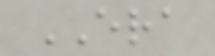ERA
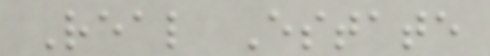Real Estate
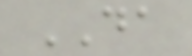DA
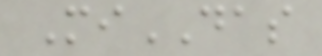MiDAS
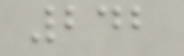242
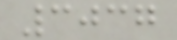3037
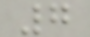7
